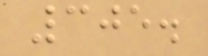305.
